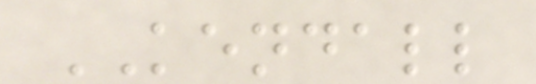KENDALL
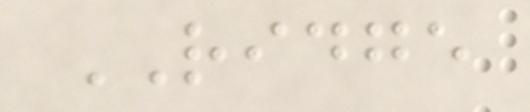RIDGE
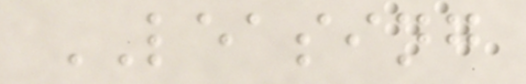LEASING
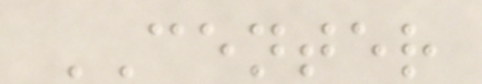CENTER
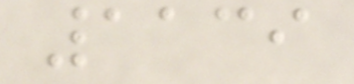1139
